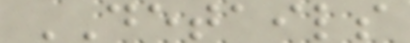DETAILS
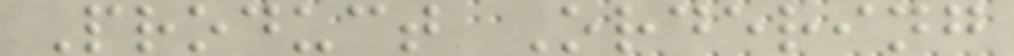Product Ordering
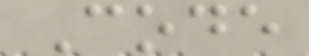Code
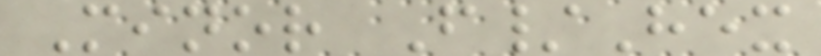Minor F/Hex
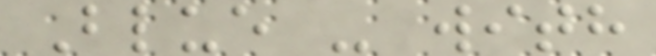Blue - with
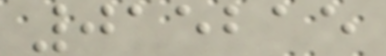015215
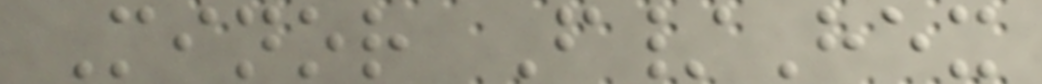Minor F/Hex
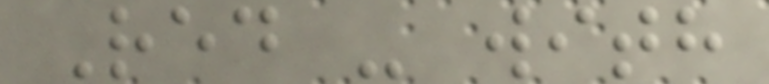Red - with
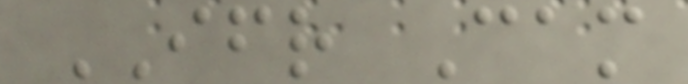IFR Cam
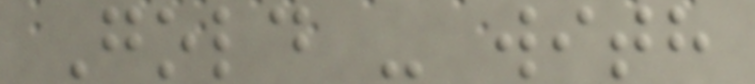Gold - with
